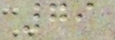79
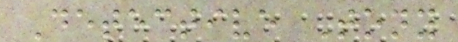Detective Tony
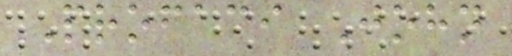Profaci John
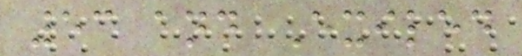53 and Exiled
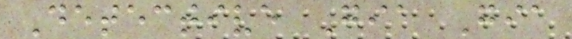Detective Gia Gia
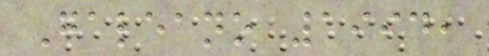Galeano 1994,
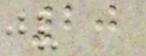20
